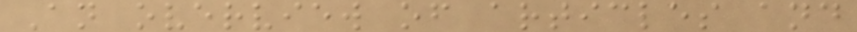An overview of articles and
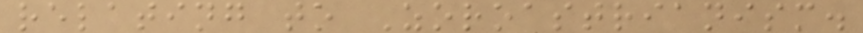relating to Zoroastrianism.
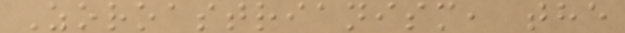Zoroastrianism, the
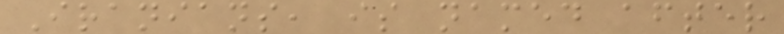Iranians, is named after
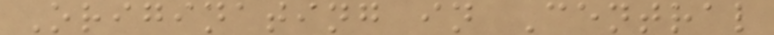Originating in Central
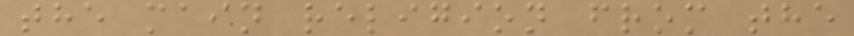the main religion from the
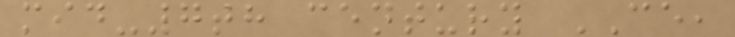mid-7th century CE,
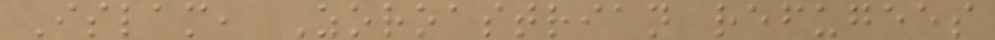Islam, Zoroastrian refugees
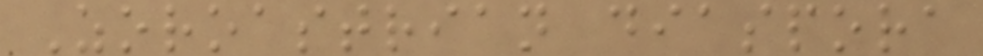Zoroastrian diaspora
